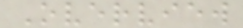Overview
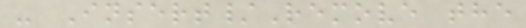- Insert/Remove the
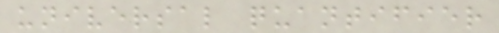universal quantifier
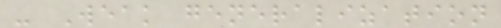- Weak generalization
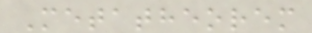Metatheorem
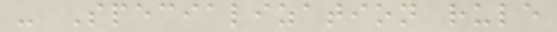- Specialization rule
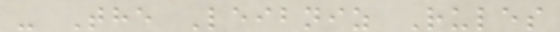- The Leibniz Rules
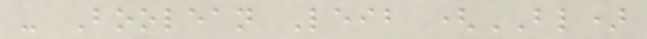- Boolean Leib (BL)
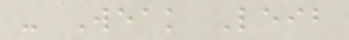- Weak Leib
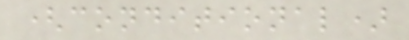(conditional)
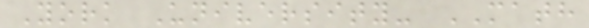York University- MATH
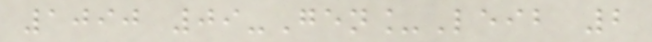1090 09-Gen_Leib 2
